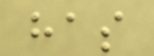has
